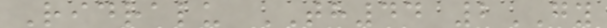Ridralu TH44 2GY
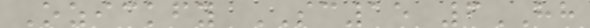Ozickfy SC15 6HH
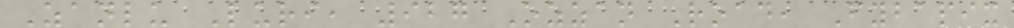Zanlu Luri, 927 Ozzan Road, Fybapix
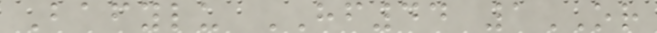Bafylu HF44 1OR
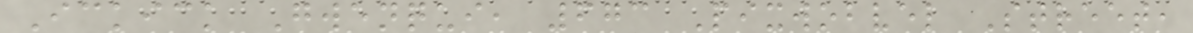Ickick Gwenqui, 673 Pixwobvel Street,
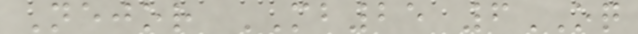Nejor MB25 6OQ
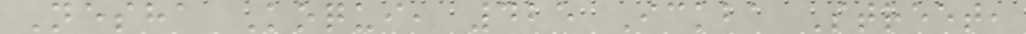Nesha Koqui, 425 Ickba Street,
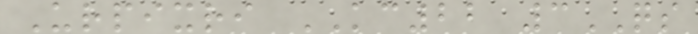Urpixri KC22 3QS
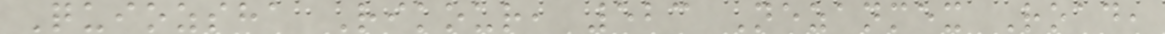Quiozsha Rikour, 523 Nezanmex Road,
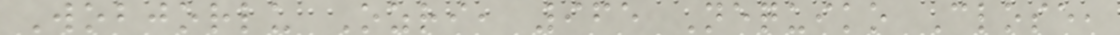Wobjorlu Ozri, 965 Nequiko Close,
